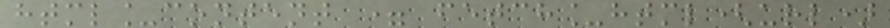html_content = fetch_html(url)
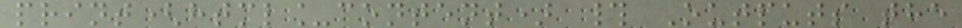print(html_content) # Outputs the
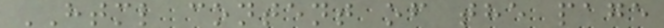HTML content of the page
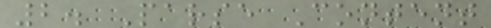2. Parse Content
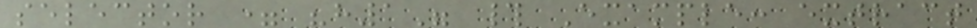selector = "h1" # Example: extract
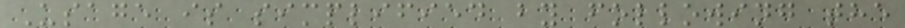Usage is simplified by following the
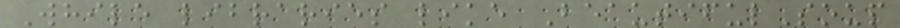While libraries like BeautifulSoup
